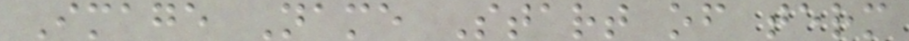Image Name Start of term
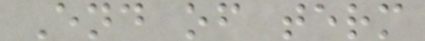End of term
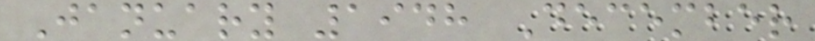January 1948 December
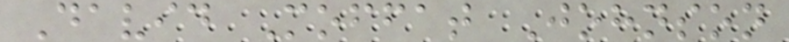David Moffat Johnson
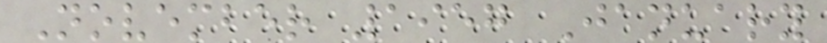November 1957 January
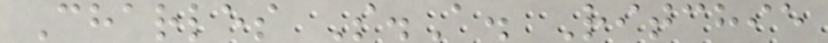Charles S.A. Ritchie
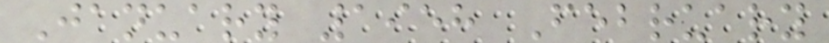January 1958 February
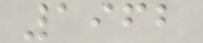1962
